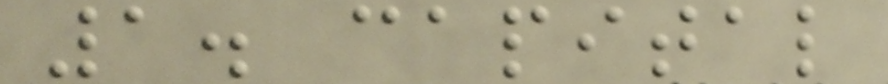1. capital
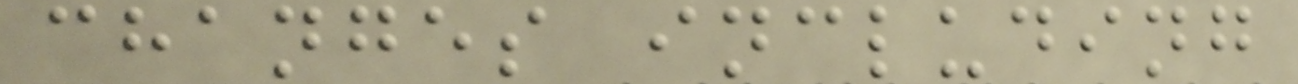changes including
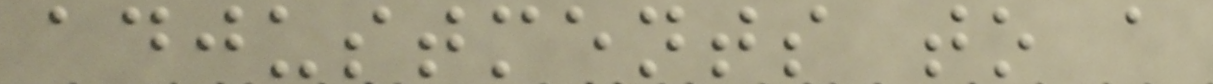adjustments to a
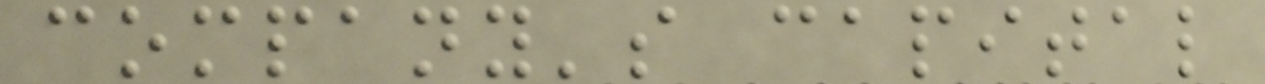company's capital
